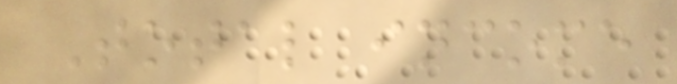Total income
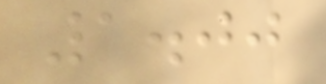1.00
